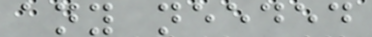any needed
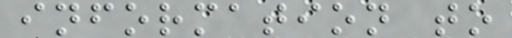information to
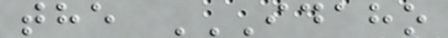the IDAHO
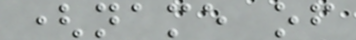(name of
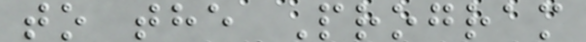to the Program
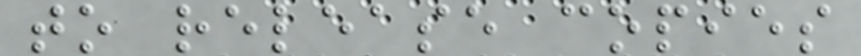to release copies
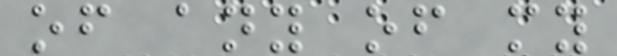of any of my
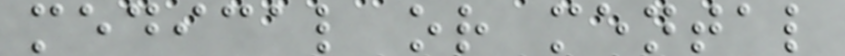medical or mental
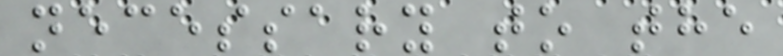necessary to the
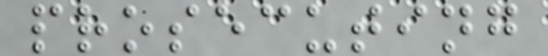prosecuting
